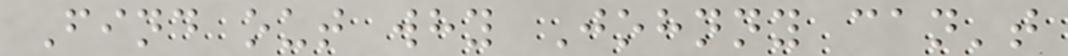Find out why Johnny can't
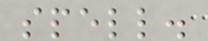spell.
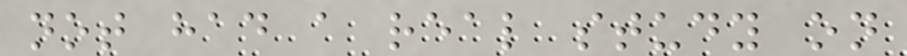not had a real study on
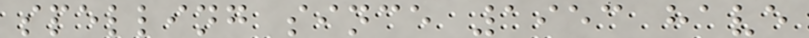spelling since 1953 have
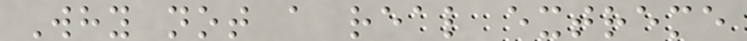Why not a real extreme
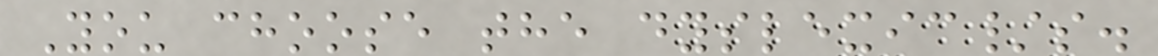You choose the dyslexic/s.
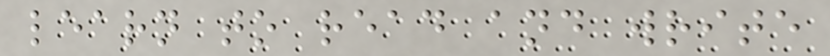learn to read and write
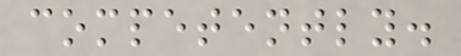competently.
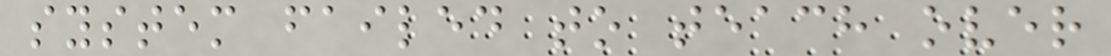system failed to teach over
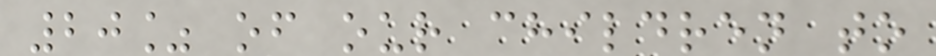20% of our children to
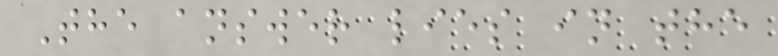The answer lies in the
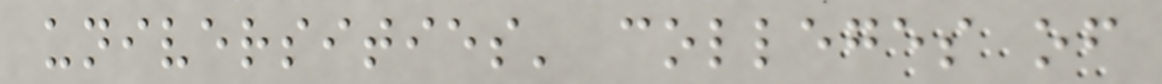universities' colleges of
